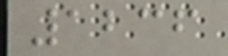1236
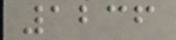1236
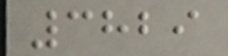3829
